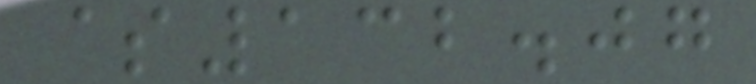$132.07
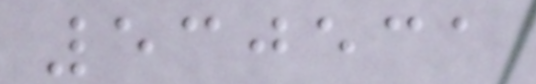530531
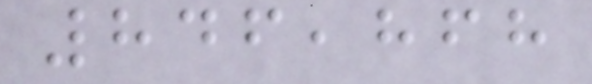846,868
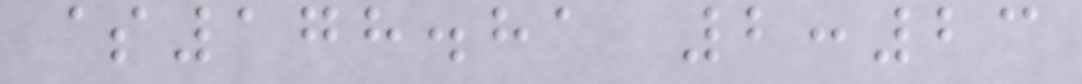$178.81 2:23
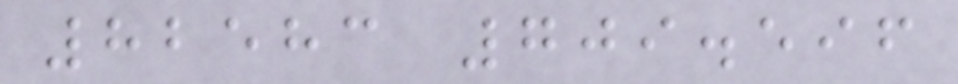82583 709.596
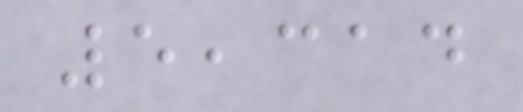5,314
